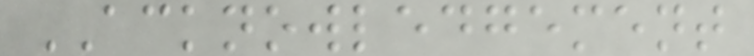ACKNOWLEDGEMENT
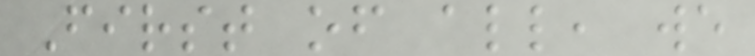First of all, we
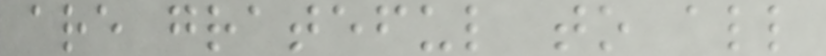are grateful to all
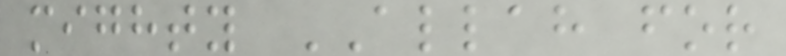mighty ALLAH for
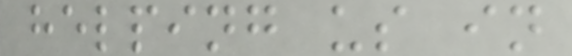helping us in
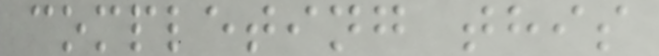completing this
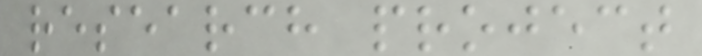research project
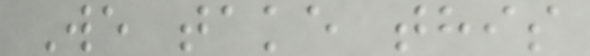We take this
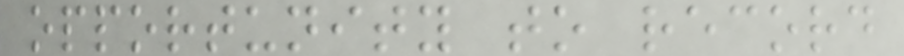opportunity to record
